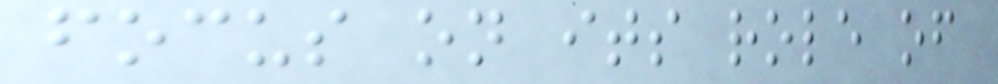focus on its role of
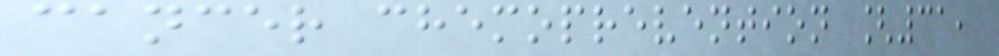cancer chemoprevention [31,
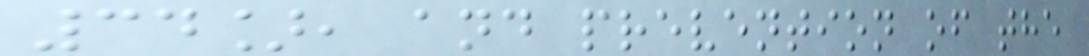34], and prevention of the
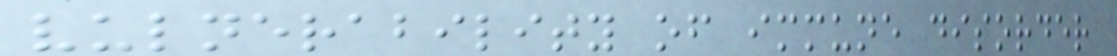vulnerability of immune disorder
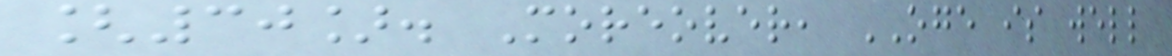[30]. Moreover, OGE is well
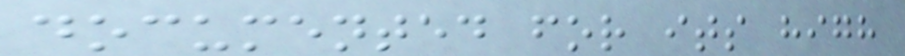documented for its high
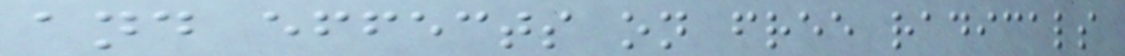and effects on free radicals
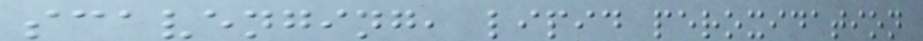scavenging, lipid peroxidation
